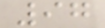97
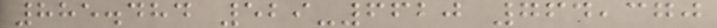885.484 529-6620 764,370
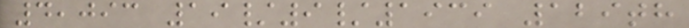4,093 19/9/1939 129th
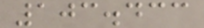103.433
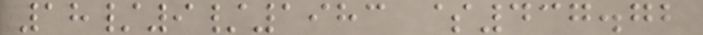18/9/1983 $437.72
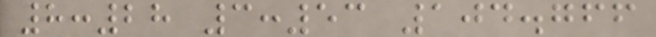8:28 3:53 104.766
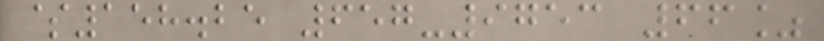$158.25 657-9753 66%
